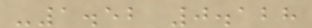-1.52 0.128
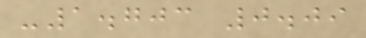-1.703 0.09
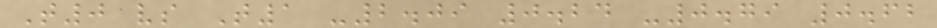T0 vs T1 -2.09 0.24 -0.79 0.62
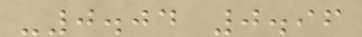-0.04 0.96
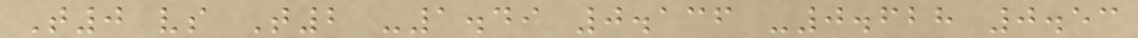T0 vs T2 -1.49 0.136 -0.628 0.53
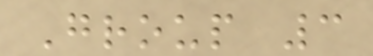Group 3
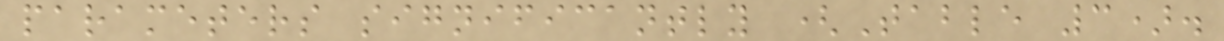parameters significantly (Table 3).
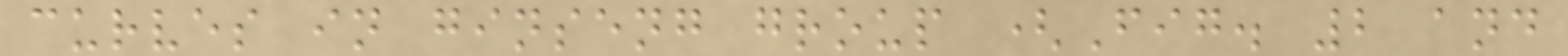curves in ginseng group (Fig. 2 and
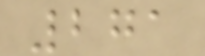271
